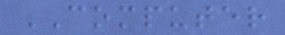COMPUTER
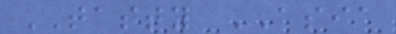TASTY ASIA
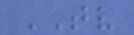TV
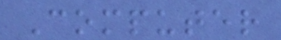Computer
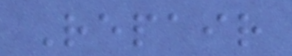Repair
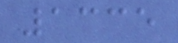1335
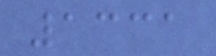1331
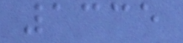1335
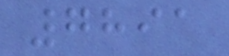7891
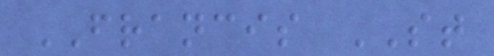FRANCIS ST
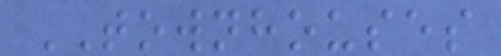TOWNHOUSES
